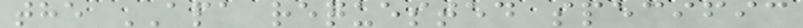the APA requested specific
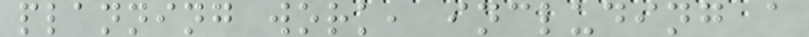planning work, including a
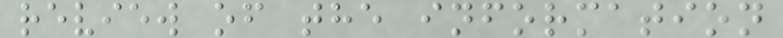review of the information
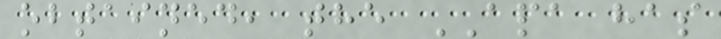obtained, the APA has
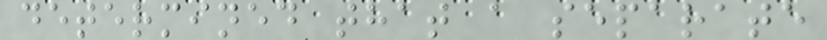determined that a separate
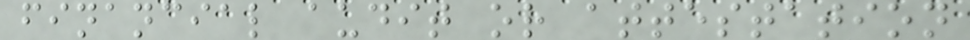financial audit or attestation
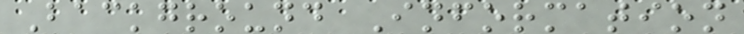Background Information
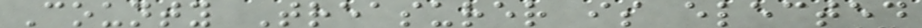County Treasurer is elected
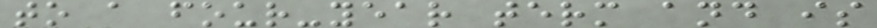to a four-year term and is
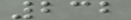232
